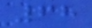68
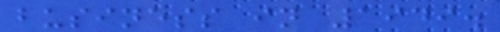business in 1949.
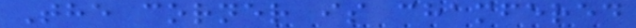The corner is chamfered
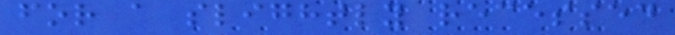for a slightly recessed
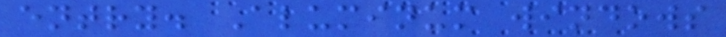entry. Aluminum windows
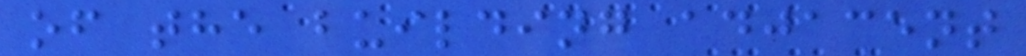of the building adjacent
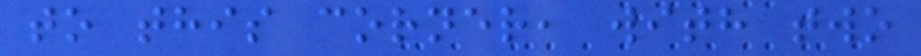to this corner, with two
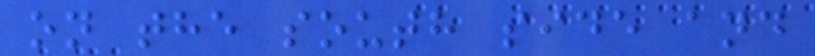on the south side and
